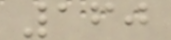160
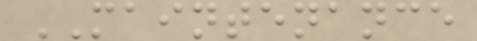MAINTENANCE
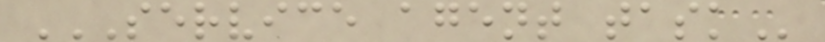SERVICE AGENT TASK
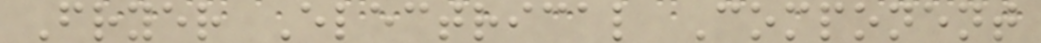Fryer Electrical Component
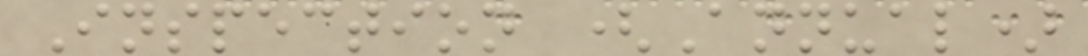Inspection (Annual)
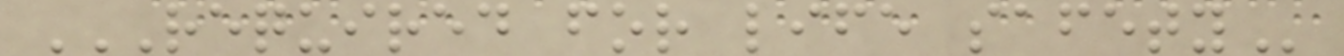REQUIRED FOR LIFE SAFETY
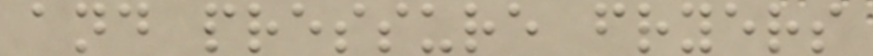and pressure fryers
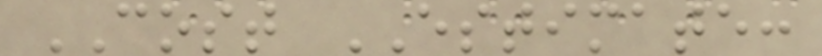COST ESTIMATE:
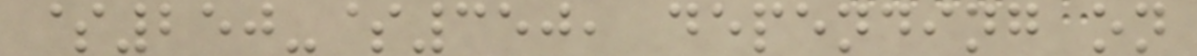$250-$350, depending on
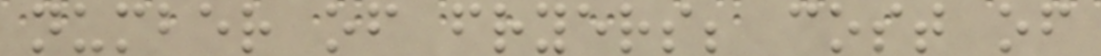number of fryers; cost of
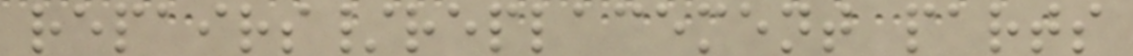repairs/replacement parts
